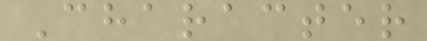Character
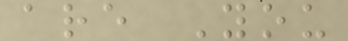are You
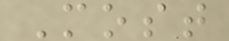Most
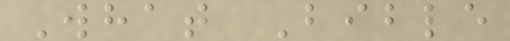What Bible
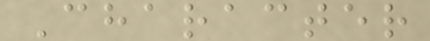Character
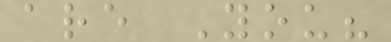are You?
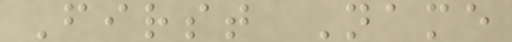First Name
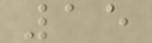15
